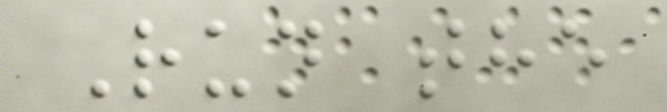Run the
